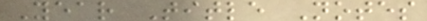Year Title Notes
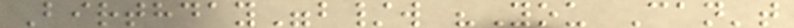Birthday"b/w "You Can't
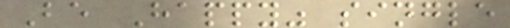Be Happy" single
